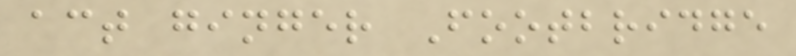act ginger Footbridge
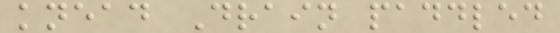knead Drain paddled
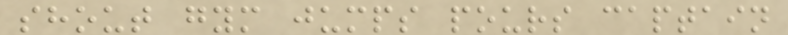shout gym jumps pours captain
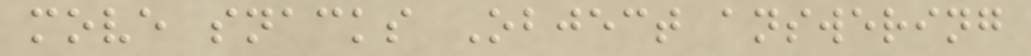move snacks Object answering
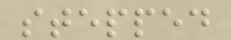stepped
